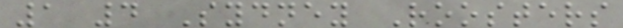1 4 Sydney Roosters
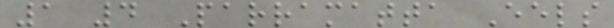1 4 Parramatta Eels
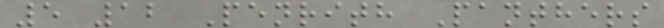5 12 Penrith Panthers
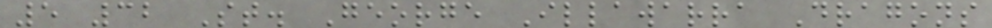5 32 St. George Illawarra Dragons
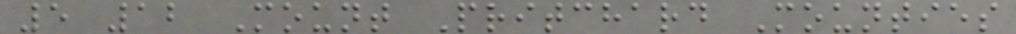5 12 Mount Pritchard Mounties
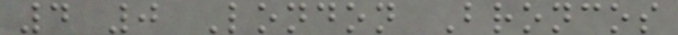4 0 London Broncos
